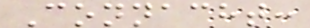Connacht:
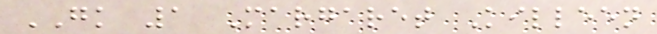GK 1 Margaret Killeen
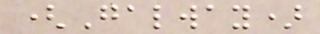(Galway)
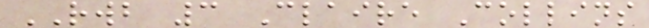RWB 3 Claire Collins
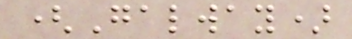(Galway)
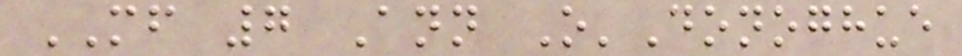MF 7 Ann O'Donoghue
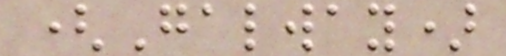(Galway)
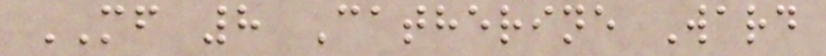MF 8 Catherine Ward
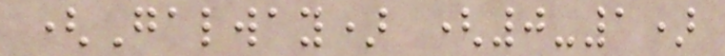(Galway) (0-1)
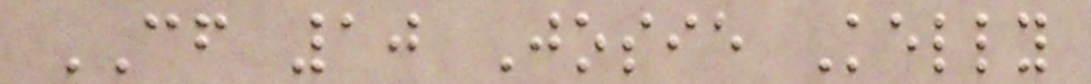CF 10 Josie Kelly
